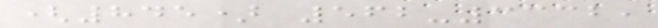(845) 562-3332,
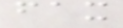fax
